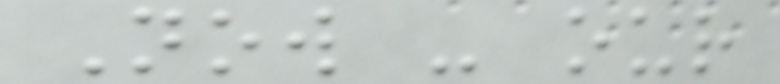Now - our
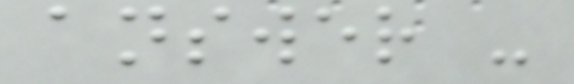answer -
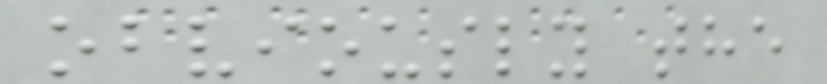obviously the
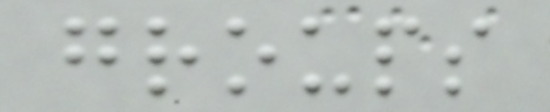groups
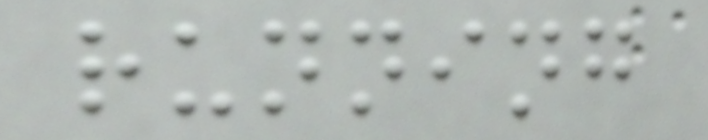running
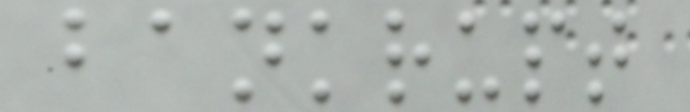bankrupt
